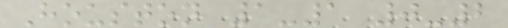Houston 1-1 0-2
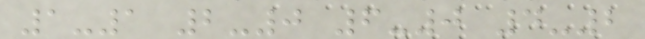1-1 2-0 6-0 4-2
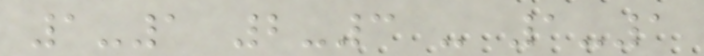1-1 2-3 - 1-1
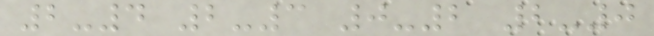2-4 2-3 0-2 2-0
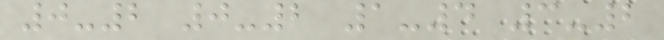0-2 0-2 1-4 3-2
